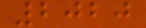2020
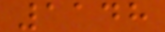1148
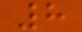8
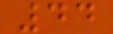44
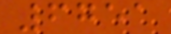6751
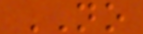NO
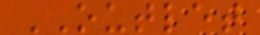OUTLET
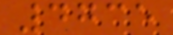4735
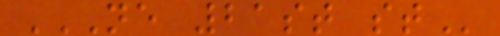NE 21ST ST
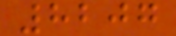8207
